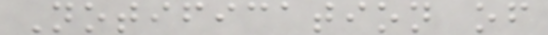Notification of
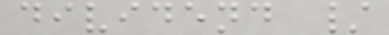dividend /
